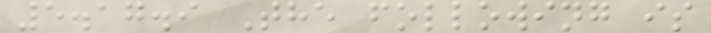5.17.9 The following is
